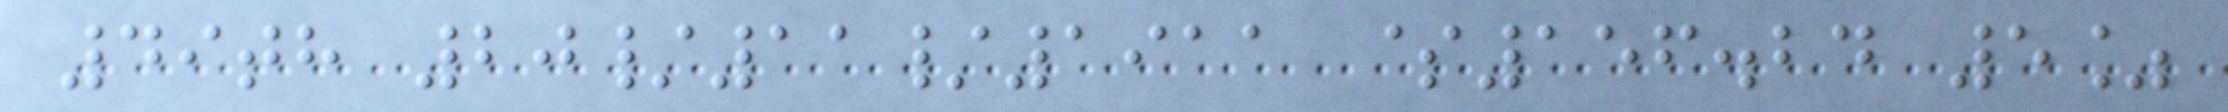49th 20/11/1911 $156.24 5%
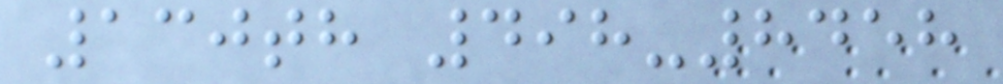130th 498-8458
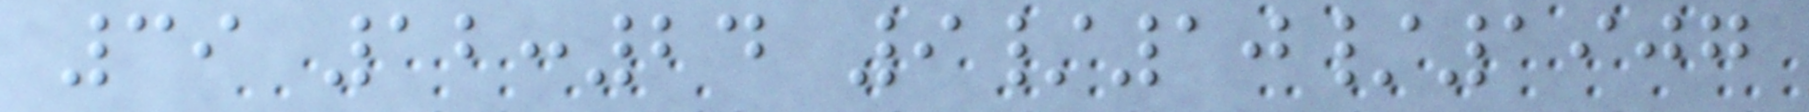39 12:24 9/10/1907
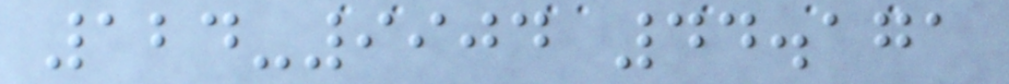124-9904 44.171
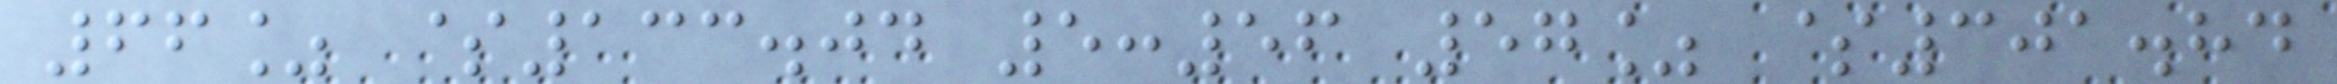66% $133.04 5:56 57% $301.84
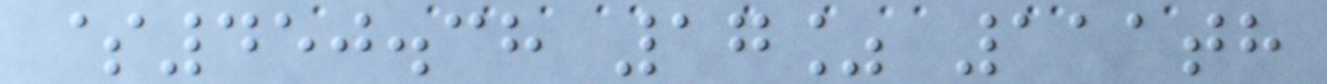$450.38 17% 111th
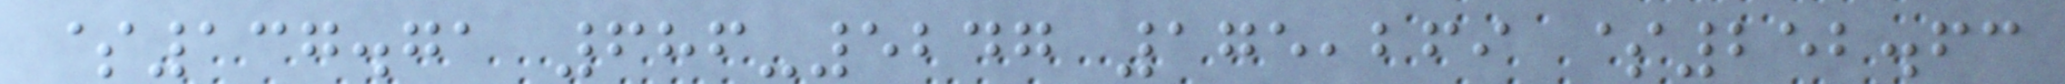$137.71 686-5247 175,269 $252.63
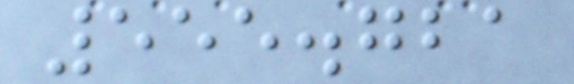555.721
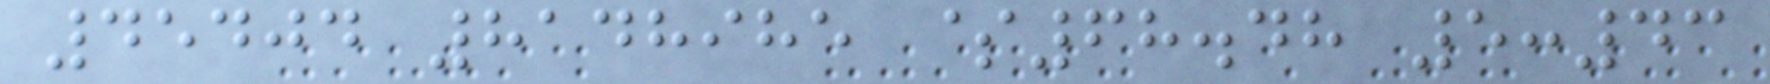45404 8148985 $68.48 5:43
